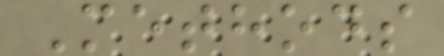Methods
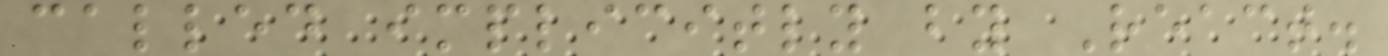called implicitly by React.
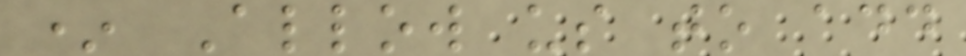* Allow us to add
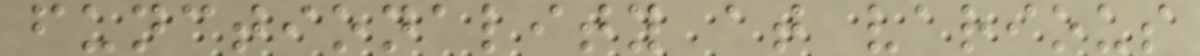functionality at various
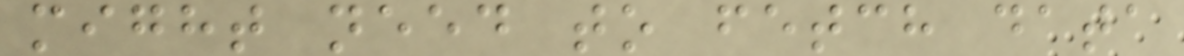might need to fetch data
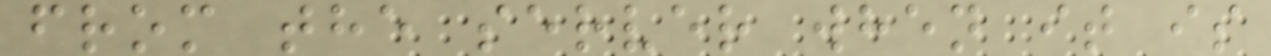from the server when it is
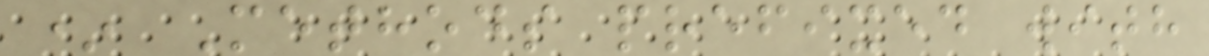* Methods prefixed with
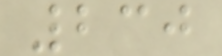230
